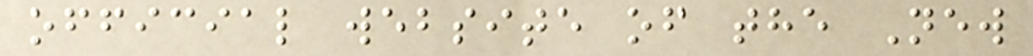official website of the New
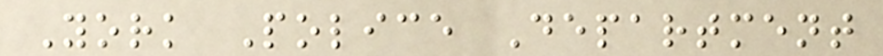York Police Department
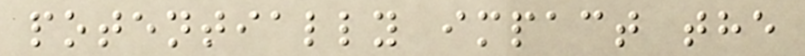potentially impact the
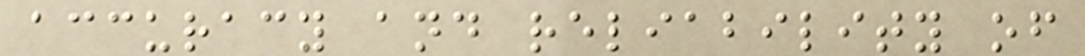accuracy and reliability of
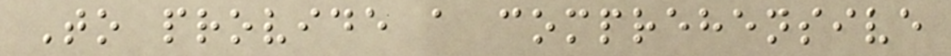To provide a comprehensive
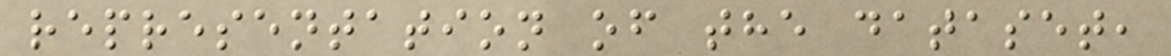representation of the dataset,
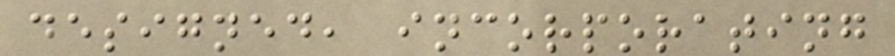designed, incorporating
